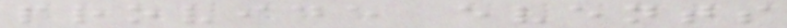provide events
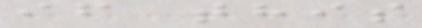if this
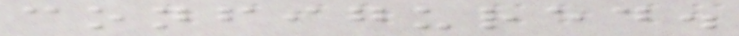configured.
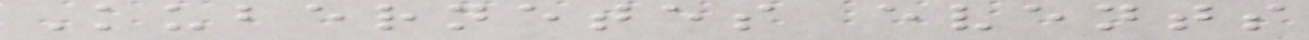Kubernetes events
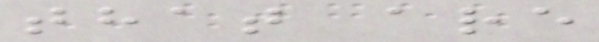that are
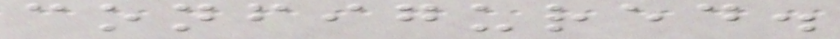configured.
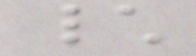\
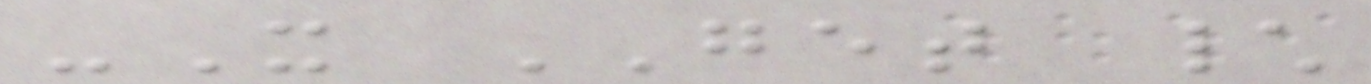-X GET \
